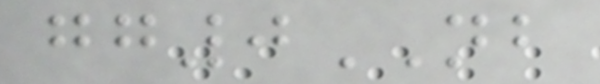gg0NB
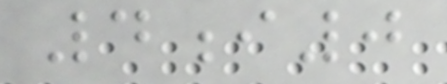4i0
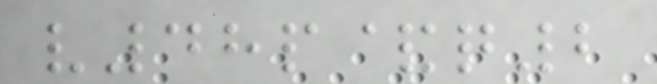v48p&q2
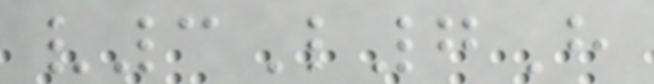v3L7H
